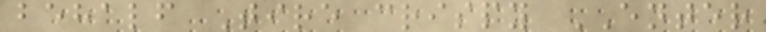behalf Tire crispy ENTER
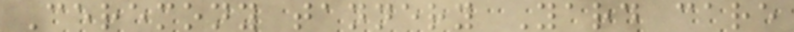Ceremony tannery Yard care
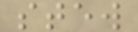stew
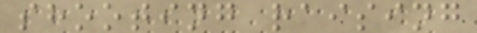shooting raising
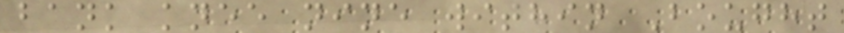bank knee nine within Bought
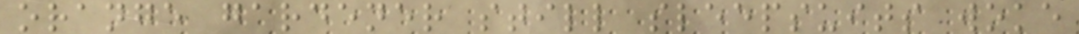orange gardener still sleepsuits woke
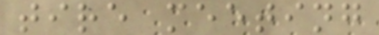tire meeting
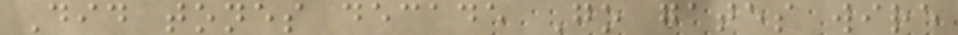Did tones decade Go gates wire
